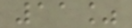11%
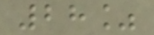28%
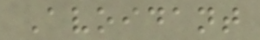Avoidant
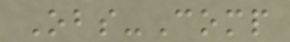Obs-Comp
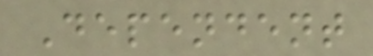Dependent
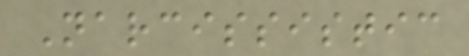Narcissistic
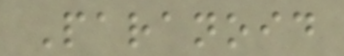Paranoid
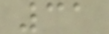31
